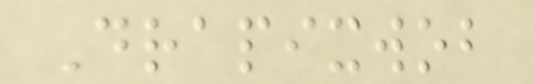Drapixwob
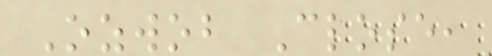Ozwob Close,
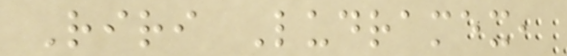Riri Ludramex,
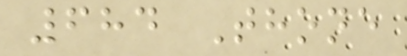684 Thone
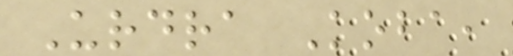Urdra Koba,
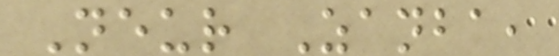Neur Zanba,
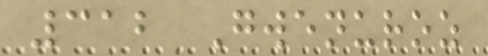312 Gwenuroz
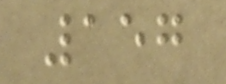157
